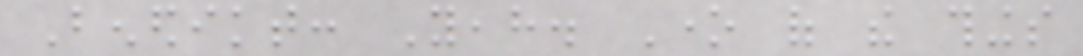Benedikt: Yeah. One of the things
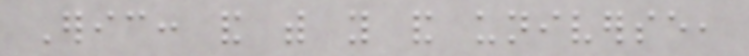Eric: and with you and universe,
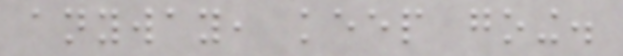anyway, keep going.
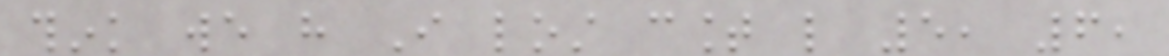think we have I lost count like 5, 6,
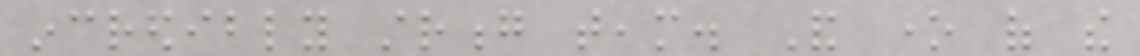incredibly strong team. And one of the
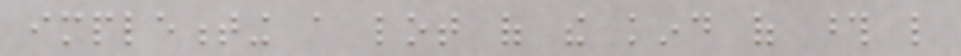implementing a lot of the kind of those like
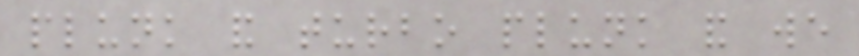plunk and turbo plunk and we
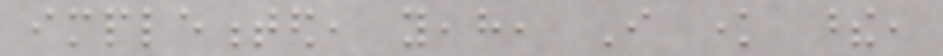implemented, yeah, I know these,
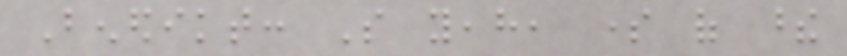Benedikt: So yeah, some of these
